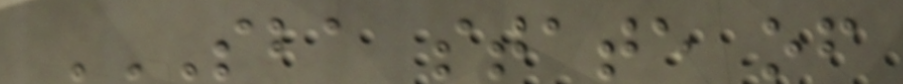SBA STATE OF
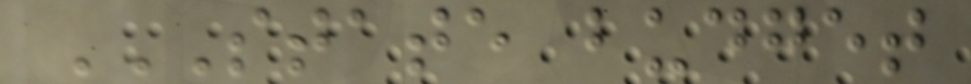STATE BUDGET
